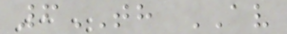6TH AV
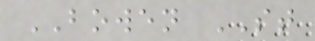BOWEN ST
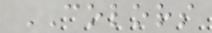COLORS
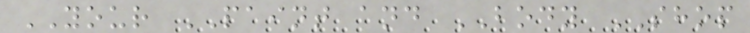YOUR PAINT and BODY SHOP
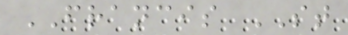FRANCIS ST
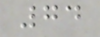74
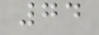74
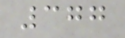377
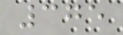375
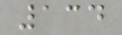134
